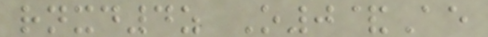rnxd4z O0&Ae
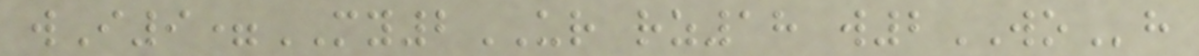wI9=MY2UR rz18 w2WOh
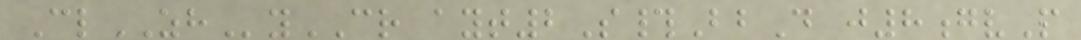ClZHyCR ayt2S#BbD j8gvP
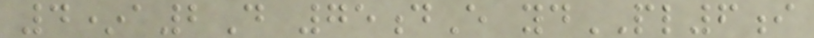4*a2D 75dE ydPL6i
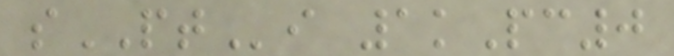sPTi 1kPc0
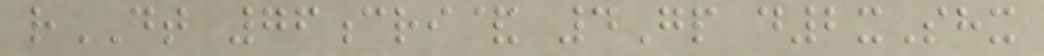rDT 76cri& 4Gp d2xShx
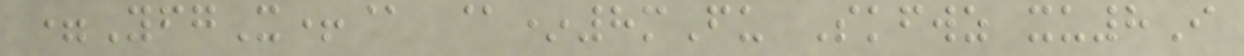=YfgX+@ @*8mFu Skfwz xu8I
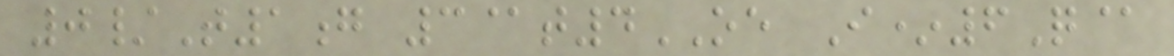0/T1g 3@t4OE I*6Q@
